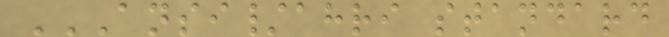ANSI/AHRI STANDARD
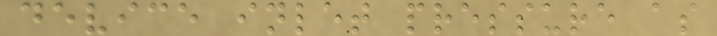device inlet pressure as
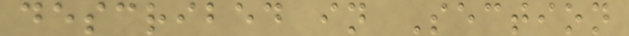described in Section
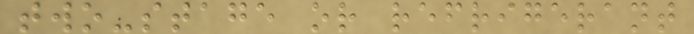two-stage or refrigerant
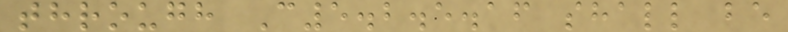through C5.2.5.16 shall be
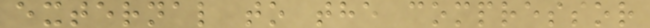external to the compressor
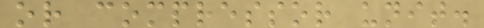or compressor unit.
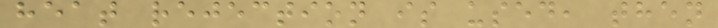heat rejection is used, then
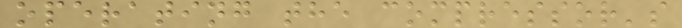operating the compressor's
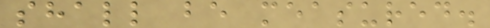shall be measured.
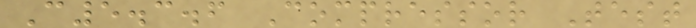C5.3.6 Compressor Test
